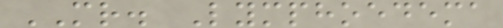MR. Lymphoedema
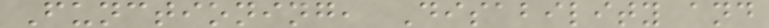Functioning, Disability and
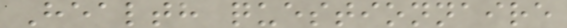Health questionnaire
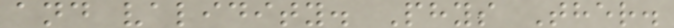and validity. Phys Ther.
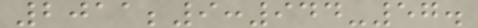2011;9:944-57.
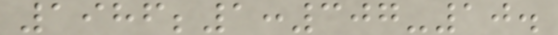1986;1:307-10.
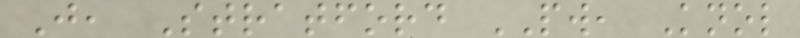J, Stratford PW, Knol
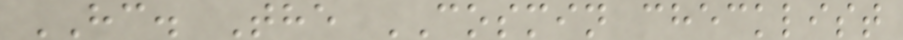HC. The COSMIN checklist
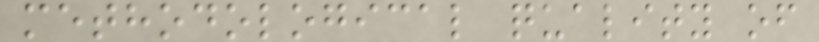methodological quality of
